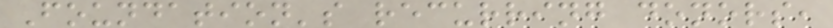Foundation's recurring donors,
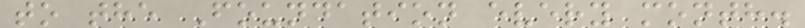to the Foundation every month.
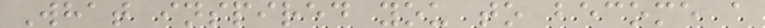What inspired you to become a
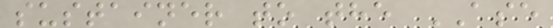sustainer to the ASE
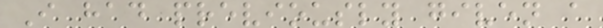I had previously given a
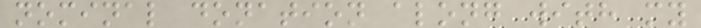nominal donation along with my
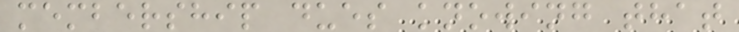membership dues knowing that
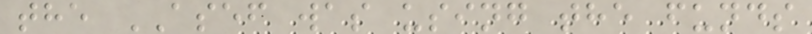the ASEF was using the funds
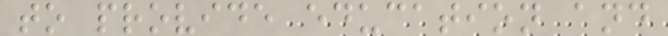to provide education and
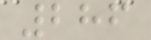286
